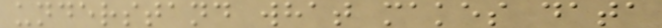understand what makes data
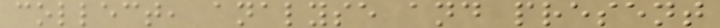collect, analyse and present
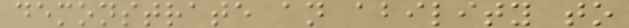demonstrate an ability to
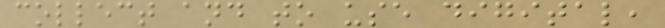collect and to use digital,
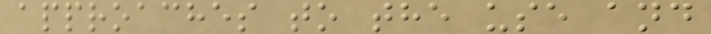approaches to the use and
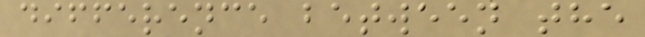difference between the
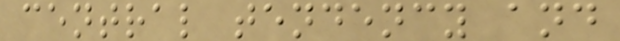central tendency and
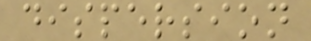dispersion
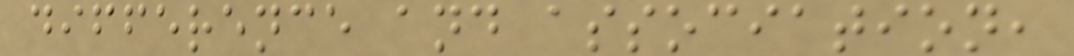difference and association,
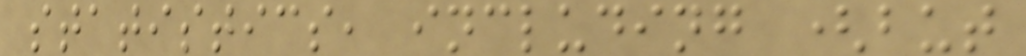statistics, including (but
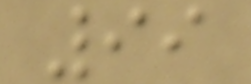99
